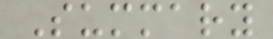Summary
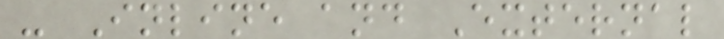- Inline and External
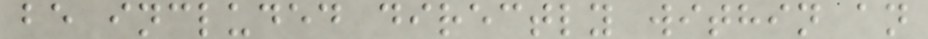be included directly within an
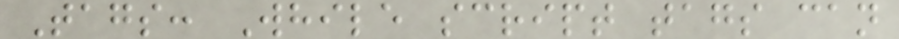Tags: While script tags can
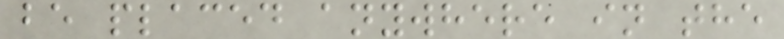be placed anywhere in the
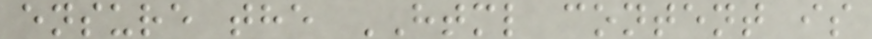ensure the HTML content is
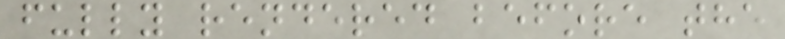fully rendered before the
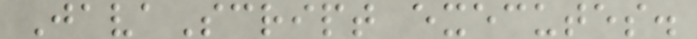JavaScript executes.
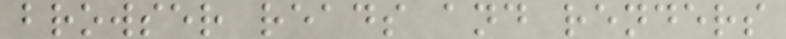browser reads and renders
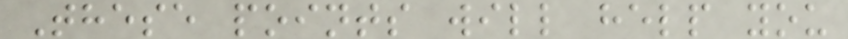These points will help you
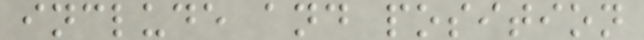include and position
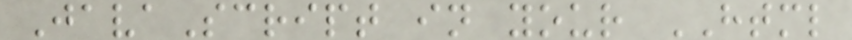JavaScript in your HTML
